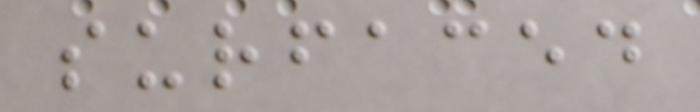surfaced
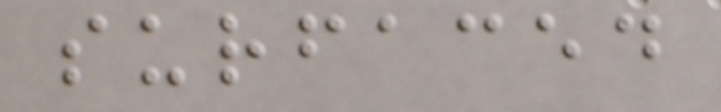surfaced
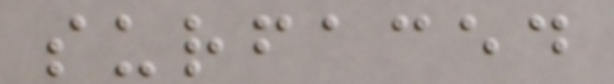surfaced
